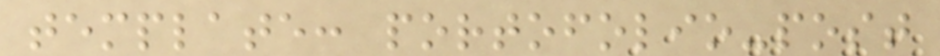template: portofolio-post
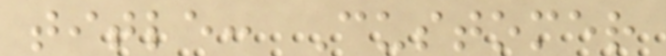title: Customer
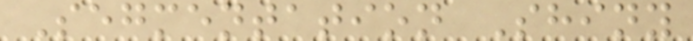Segmentation Shiny
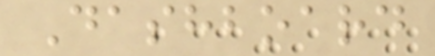Dashboard
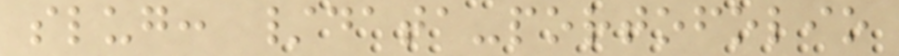slug: /data-portofolio
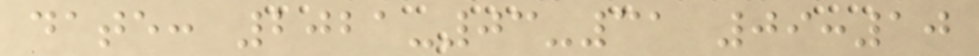date: 2021-03-31 09:10
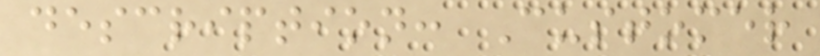description: Customer
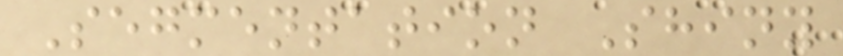Segmentation Shiny
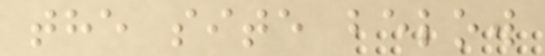the site below
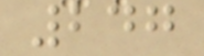247
